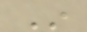In
